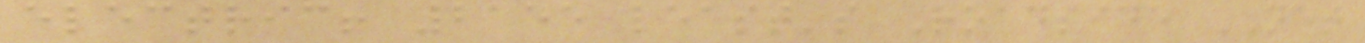electric! 2155 least's Roadside NET
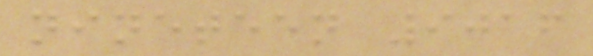nineteen 9016
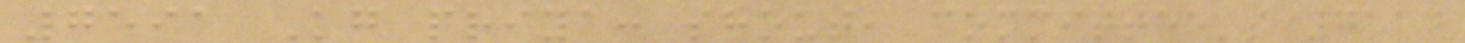7591 Kg priya: shout, committee's 7114
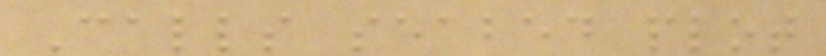Calls seabed plot
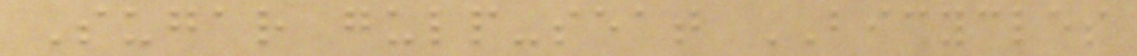Sugar gulp-seat BICYCLES
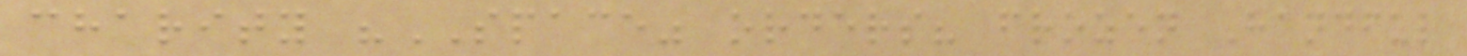charity "SPACE" orders? frozen Handful
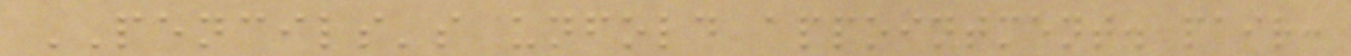PENCILS's unfold appointment. pair:
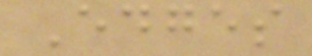Edges
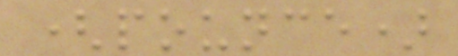(pounce)
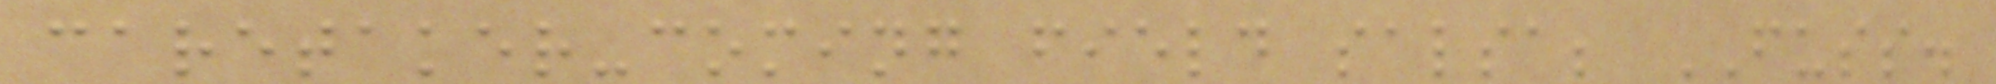caretaker-coming field salsa; FUSS.
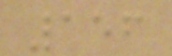156
